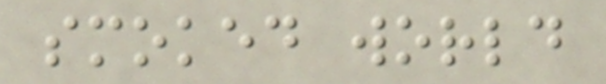smoked world
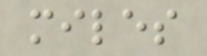miles
